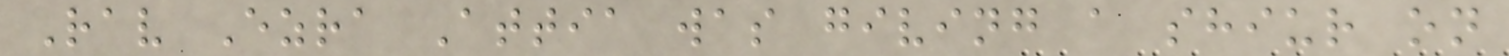Rav Ezra Attia was giving a shiur on
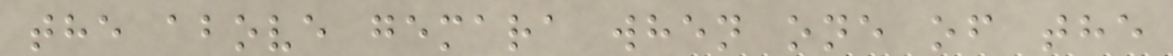the above gemara when one of the
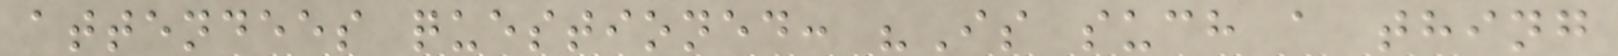attendees questioned: "Is such a thing
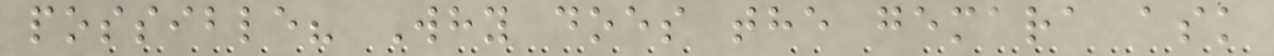possible? Why does the gemara ask
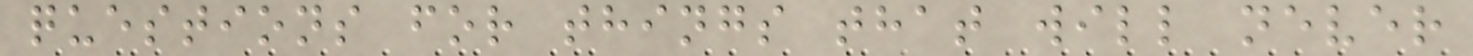questions for things that will never
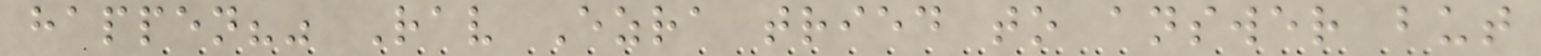happen?" Rav Ezra tried to answer but
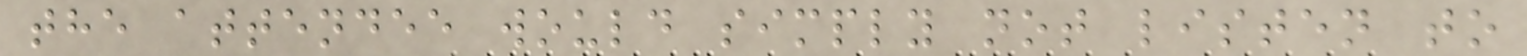the attendee would simply not listen to
